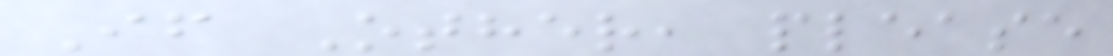If Other, please
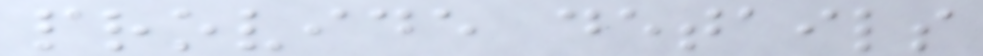provide details
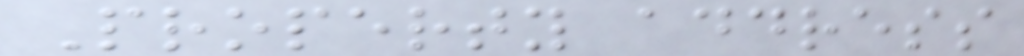Property address
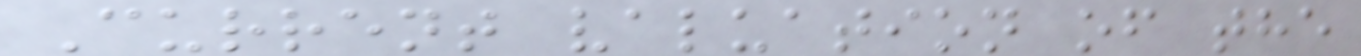Current valuation of the
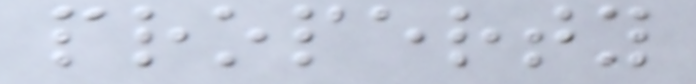property
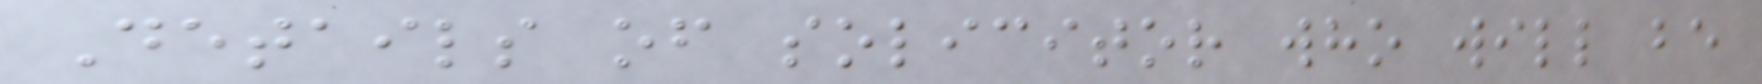Details of solicitor who will be
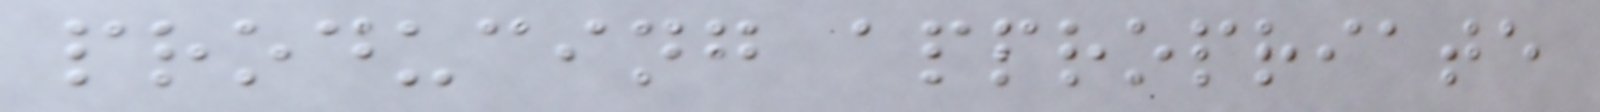producing appropriate
